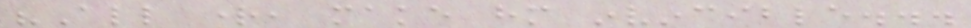"All right, make him invincible...
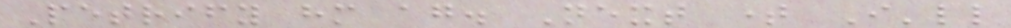Petrify him again. Next time I'll
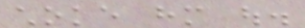choke him out.
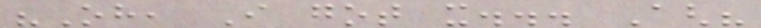"Oh, I got it... Agh?
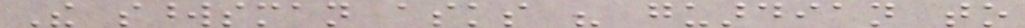The swordsman asks his guardian to
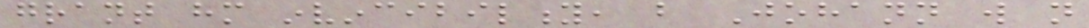grant him invincibility, but Johann will not
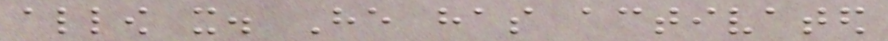allow it. He has activated
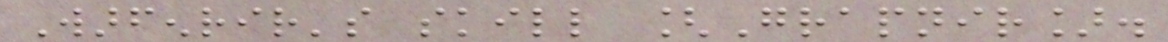Warfenrir's skill [Grapnir].
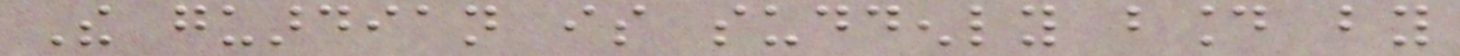The guardian is suddenly bound by
